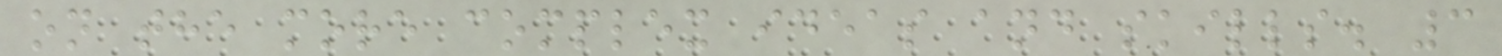on the more complex ideas and skills. 3
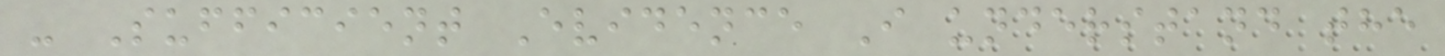- Sufficient Evidence I understand the
